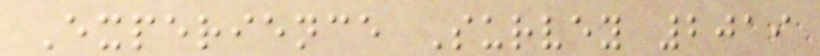Experience Survey 2019
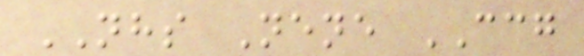NHS Nene CCG
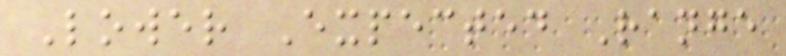Lower Expected Range
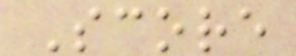Score
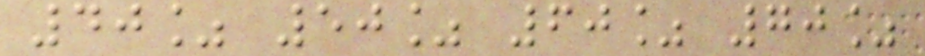40% 50% 60% 70%
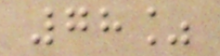78%
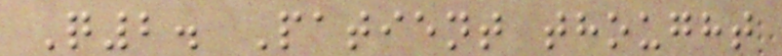Q2. Patient thought
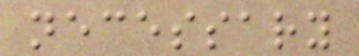necessary
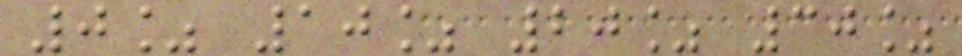0% 10% 20% 30%
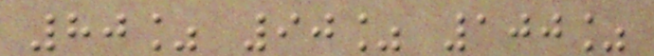80% 90% 100%
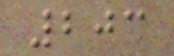203
